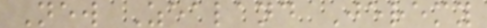New Zealand Jeremy
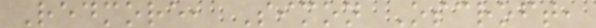Redmore, Simon Oscroft,
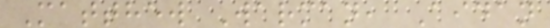Matthew Warman, Aidan
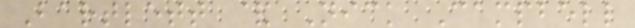Bartlett & Nick Campbell
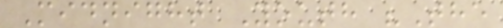Midnight Youth "The
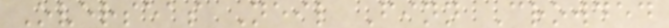Overseas Neil Finn Crowded
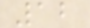12
